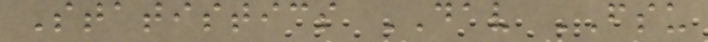Statistics DAV FSU
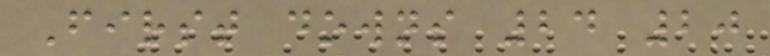First downs 24 20
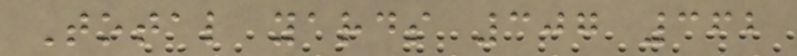Total yards 307 362
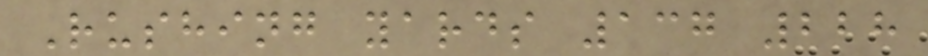Rushing yards 137 228
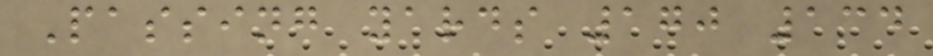Passing yards 170 134
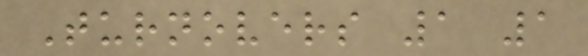Turnovers 1 1
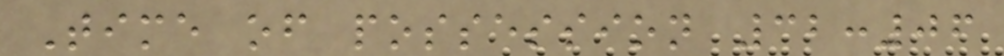Time of possession 32:06
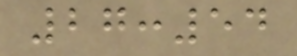27:54
